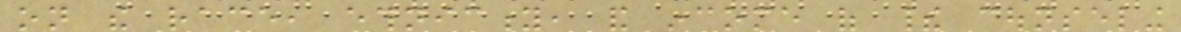on the race, ethnicity, and income of their counseling
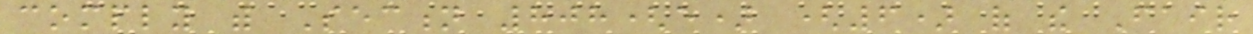comply with Section 808(e) (6) of the Fair
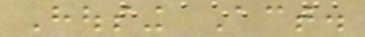Housing Act.
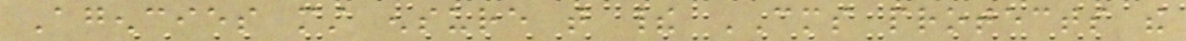Agencies must ensure that their CMS protects the
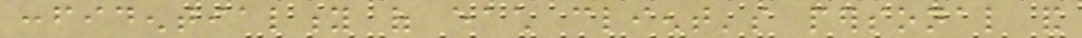confidentiality of each client's personal and
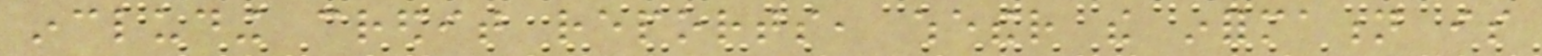including credit reports, whether the information is
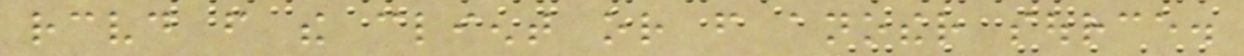received from the client or from another source.
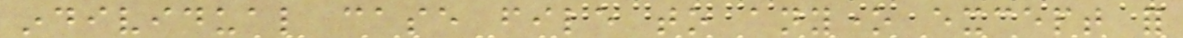individual case file to anyone except for
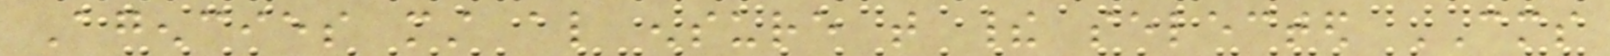Agencies must also ensure that their selected CMS
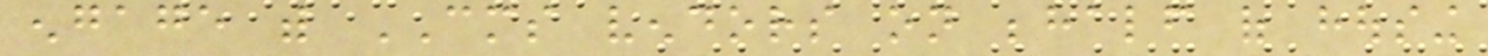engage with CMS vendors on behalf of housing
